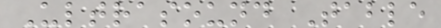Ultrasound Table
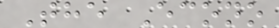The Econo
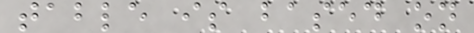table is based on
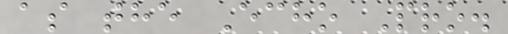as the Echo Pro.
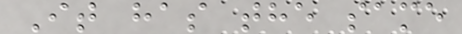It has the same
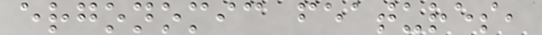ergonomic features,
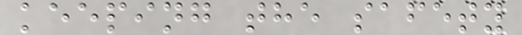keeping the safety
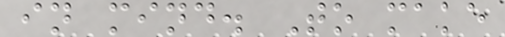in mind. To make
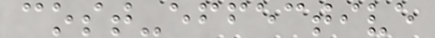cost-effective
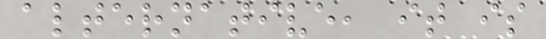alternative, it is
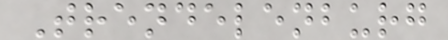Trendelenburg
